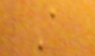A
